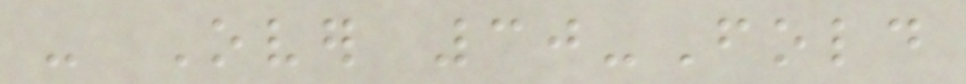- Over 30-Fold
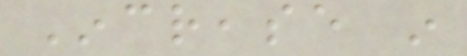Increase in
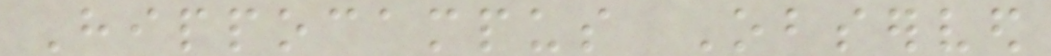Hippocampus Observed
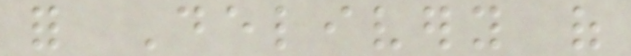for Delivery of
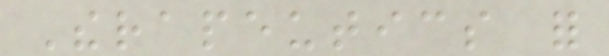Therapeutics for
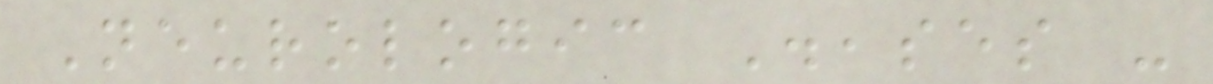Neurologic Diseases -
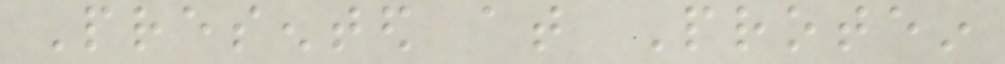Presented at Protein
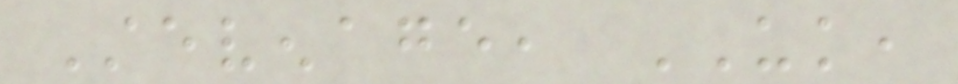Stevenage, UK,
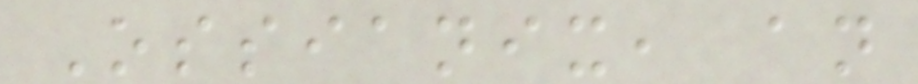Ossianix, an
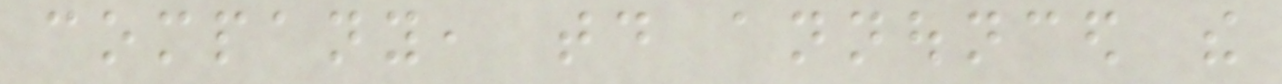company, today announced the
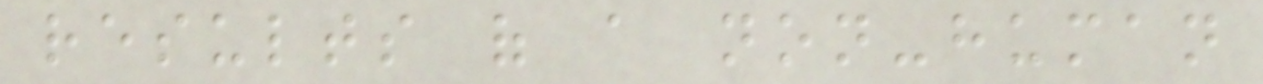results of a non-human
